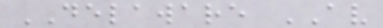DELAWARE AV
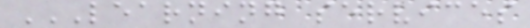LEARNING SERVICES
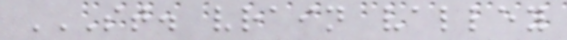ST. VRAIN VALLEY
